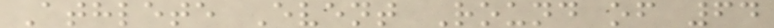Athlete Event Round of 64
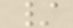/
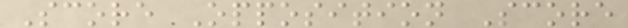Score Opposition Score
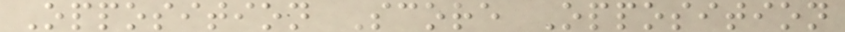Opposition Score Opposition
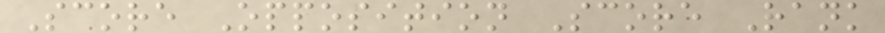Score Opposition Score Rank
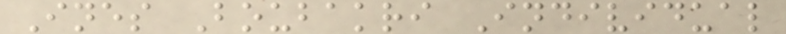Ines Boubakri Individual
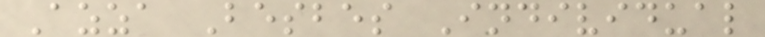Azza Besbes Individual
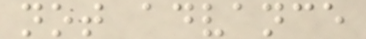not advance
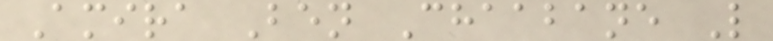Amira Ben Chaabane L
